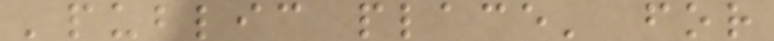'public place' for
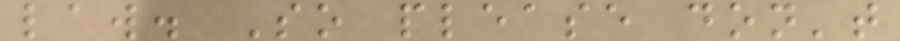law. So please don't
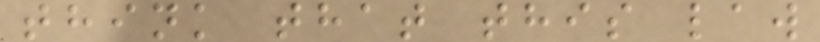think that this law
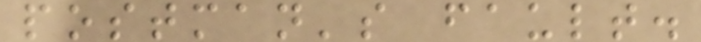postman's fault.
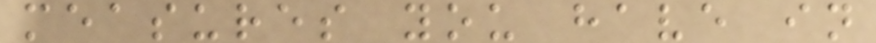measures you have in
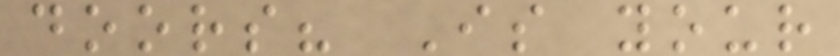doors? Is your
